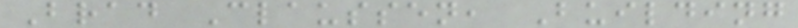Brad Claussen, Building
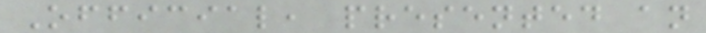Official, presented an
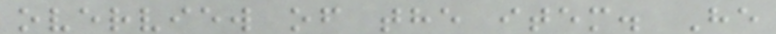overview of the item. He
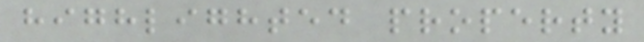highlighted property
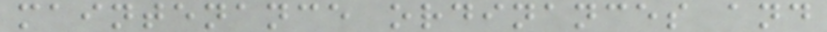maintenance ordinances and
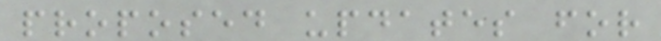proposed updates for
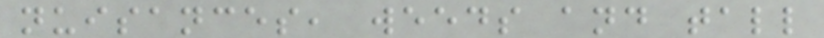nuisances, weeds and tall
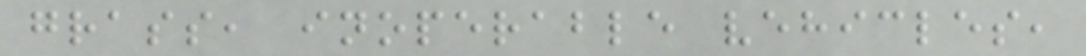grass, inoperable vehicles,
